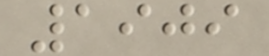1909
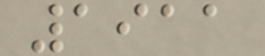1911
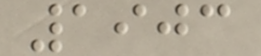1903
